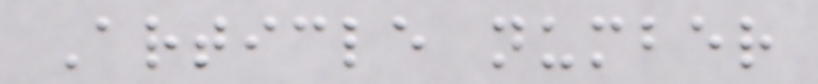Article number
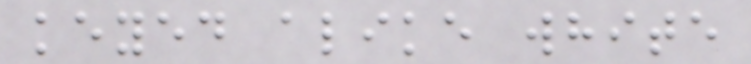keyed alike white
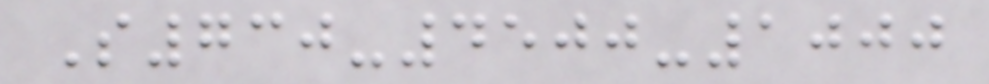S730-4500-1000
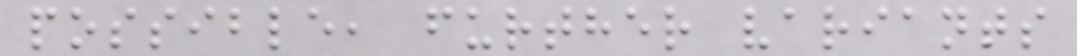possible, further variants
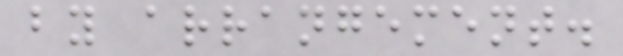by arrangement.
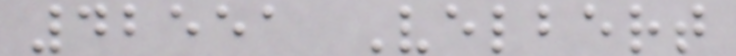42551 Velbert
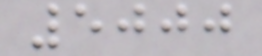5000
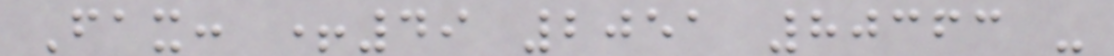Fax: +49 2051 80363 -
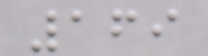169
